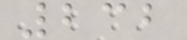232
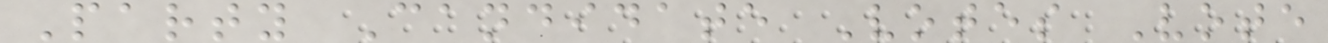Party Candidate Votes Vote
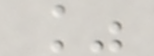%
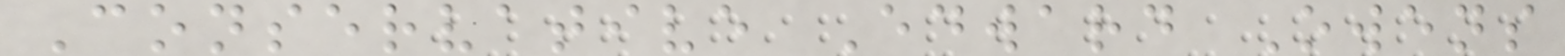Conservative Edward Owens
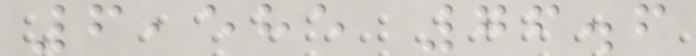6,585 76.6
